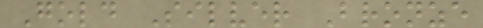Gold Silver Bronze
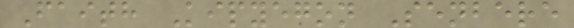Faith Kipyegon Senbere
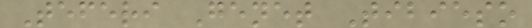Teferi Genet Tibieso
